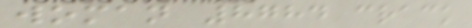woman 8784 crack
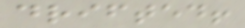drifted!
